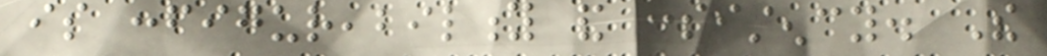is configureability and consistency. The
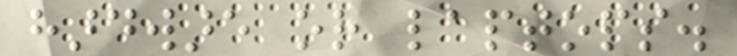hardware or laptops.
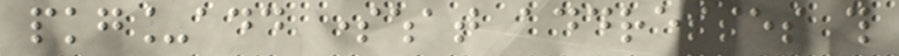pkg_add somewhat addresses this
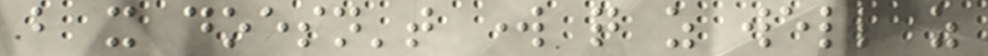but it doesn't work quite as well as
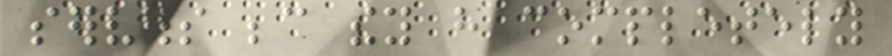servers because they have completely
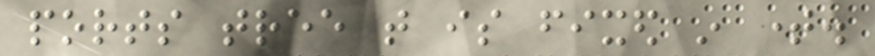ports tree that is fixed in time.
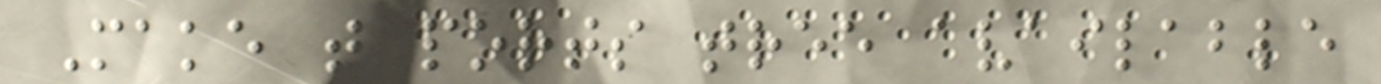Make that ports tree available
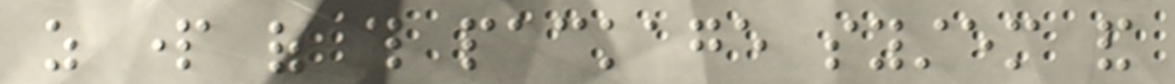as part of this package system and
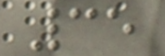35
